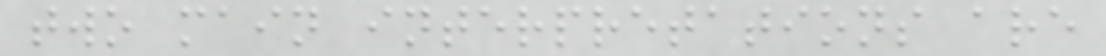two main interpretations are
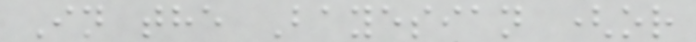In the Bayesian (or
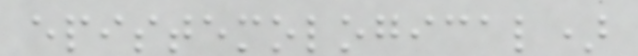epistemological)
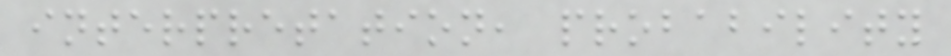interpretation, probability
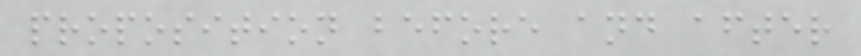proposition before and after
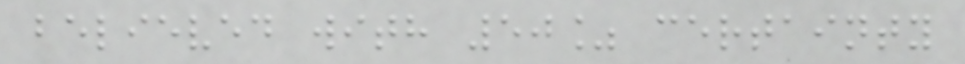believed with 50% certainty
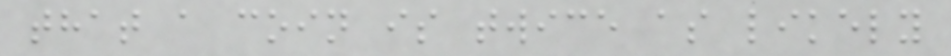that a coin is twice as likely
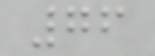76
